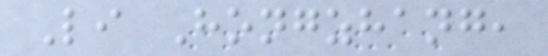Li Hongzhang,
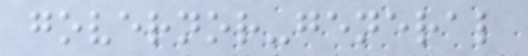governor-general
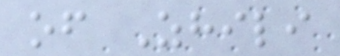of Zhili
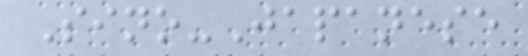Sino-Japanese
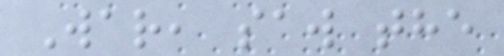War, saw the
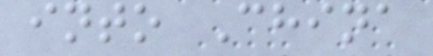into China
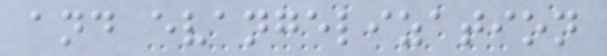and evangelization
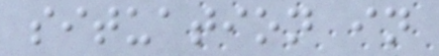situation in
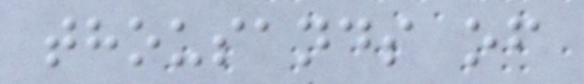thousands of
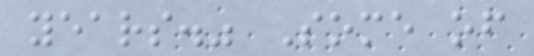years." Some of
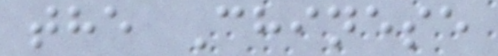the Chinese
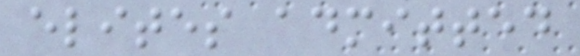elites admitted
